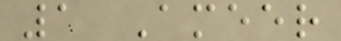1 Ameer
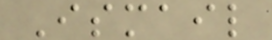Ismail
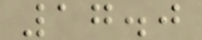17.0
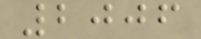2006
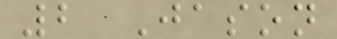2 Jason
